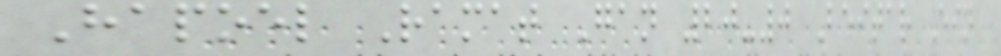Hapoel Ramat Gan 20-0 Beitar Ein
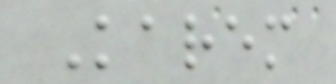Karem
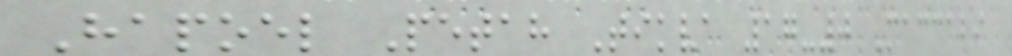Hapoel Petah Tikva 17-0 Maccabi
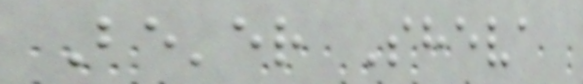Be'er Sheva
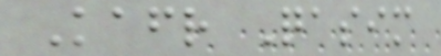Kafr Qasim
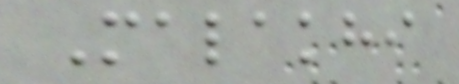Malakhi
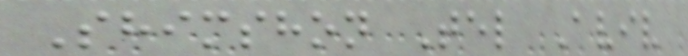Shimshon Tel Aviv
